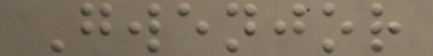Gwenjor
